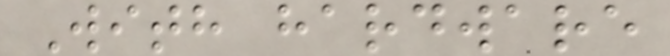With hardware
